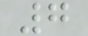7
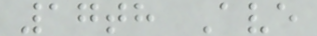17th Ave
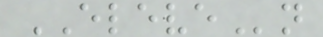ELEVEn
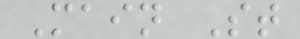Main St
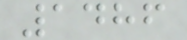1486
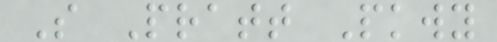S Pratt Pkwy
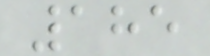185
